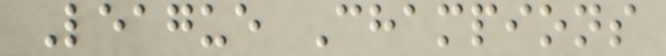League Champions
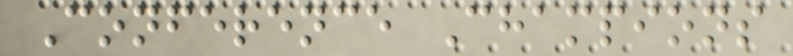Conference Champions
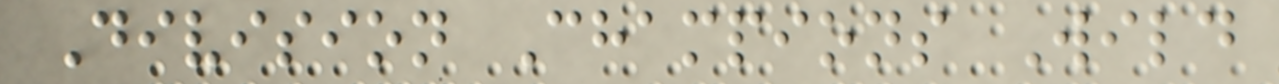Division Champions Wild
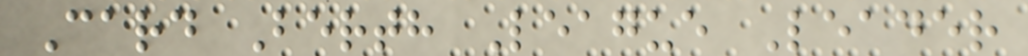Card Berth League Leader
